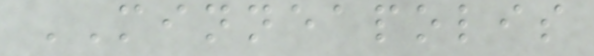MINNEAPOLIS
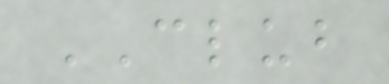CLUB
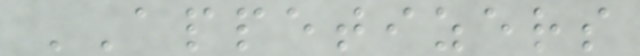APPETIZERS
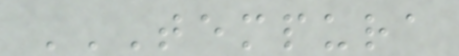TEMPURA
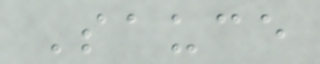Sauce
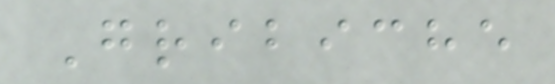Gribiche
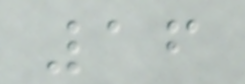16
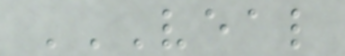VEAL
